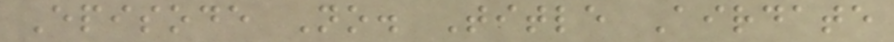Episode No. Title Airdate
